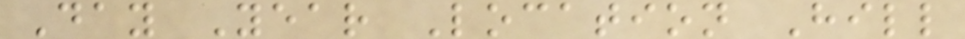Day Year Location Hill
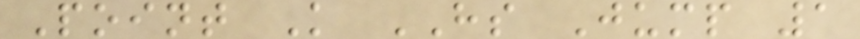Point K HS Jump 1
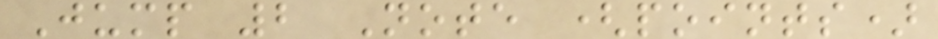Jump 2 Note (points)
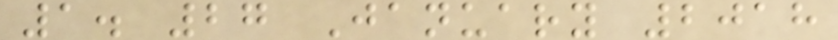1. 27 January 2018
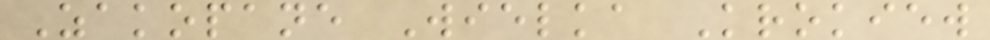Zakopane Wielka Krokiew
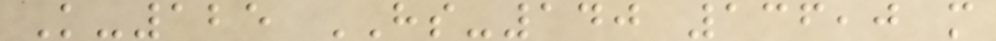K-125 HS-140 136,0 m
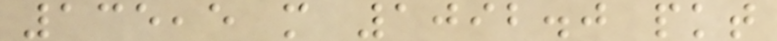135,5 m 1092.0 pkt
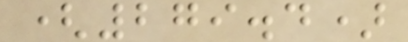(279.4)
